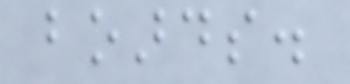boards.
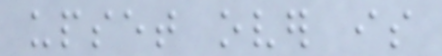upset over is
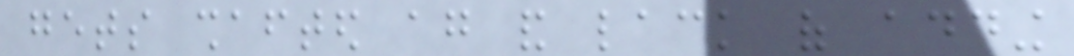gets shafted again and lack of adding
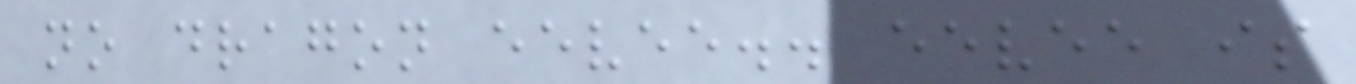no dragon eevee.. eevee is
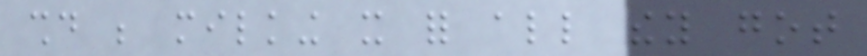should be milking it for all they got
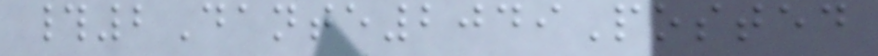#2Dante2049Posted
